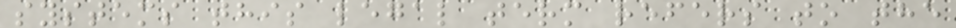systems this legal term refers to the
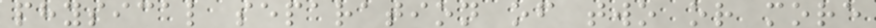physical separation of two or more
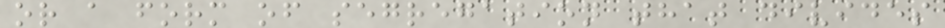or a form of segregation that divides
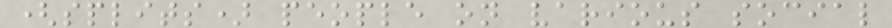(splits) people on various social
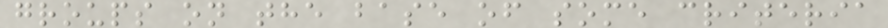groups on the base of some criteria
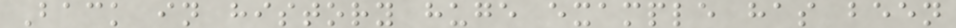Back in history huge example has been
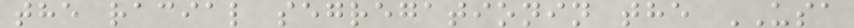the racial segregationin the USA
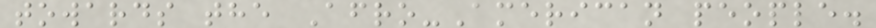towards the Afro-American people.
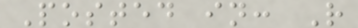Posted in: R
